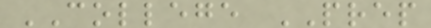COLLEGE PREP
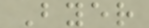Byer
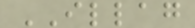ILLAG
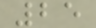25
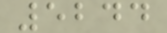5244
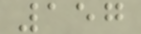157
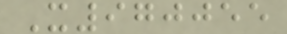X970055
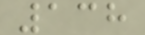138
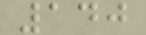140
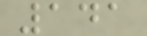141
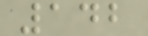142
